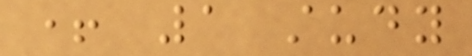+ 1 study
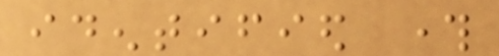identified through
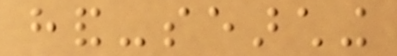hand-searching
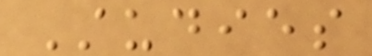Studies
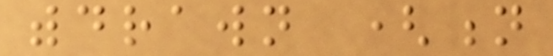withdrawn (n
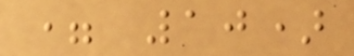= 10)
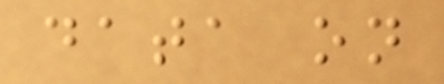data on
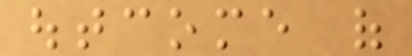outcome of
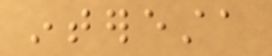interesta
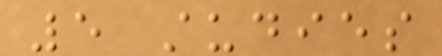5 studies
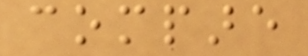compare
